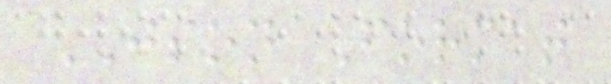JSON Format
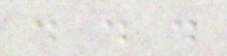. . .
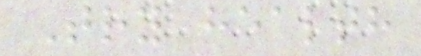Try health
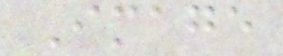Image
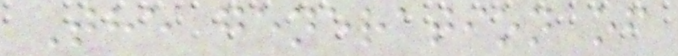The generation of
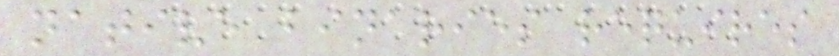native binaries requires
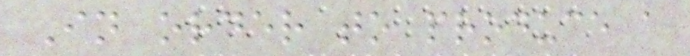In order to produce a
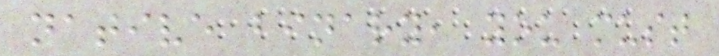native binary, you must
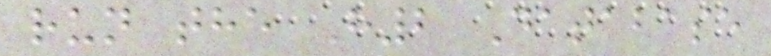run the H2 Database
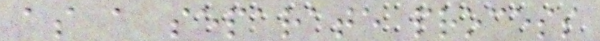as a separate process
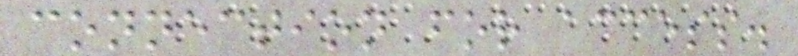connection for access.
